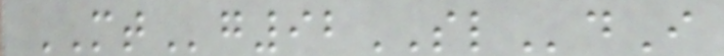MTg92SLdI
